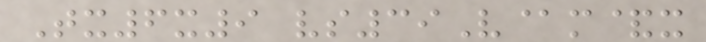Tx6x9 vs39V@m&x
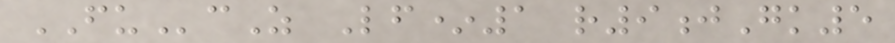FUcZ Lf*1 r9jGk5
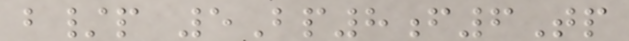b/p 5Bp8f6Tp
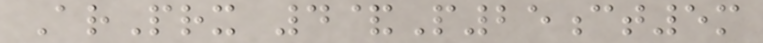ArPrx 4&P25ct5m
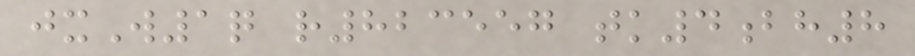jxW1q r823557 tk4bh8
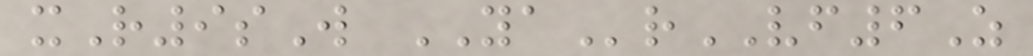xR9sW YArVF6Z
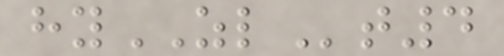hyZLt4
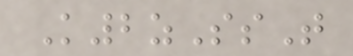K2zSsT
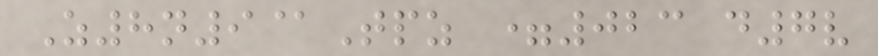Z8n9@Tpz =023 d7v
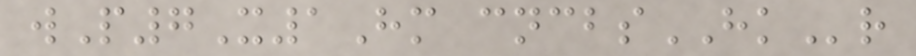wP7X1Hm cncbsHKr
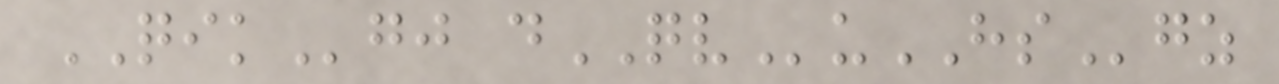QIKgj dQVuHSgz
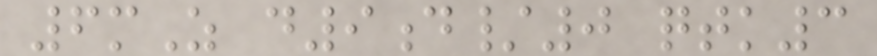6mZ d9d/0 qtk3
